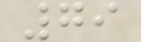79
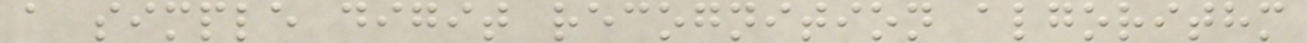a simple digit recognition algorithm
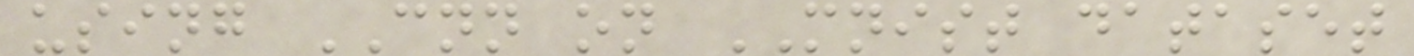using CNN on MNIST dataset
